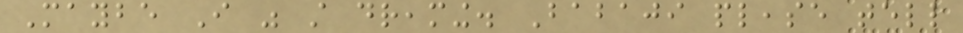Maybe I was still dreaming. Babaji please tell
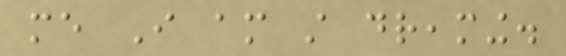me I am still dreaming.
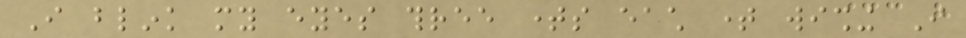I blink my eyes three times each time wishing I
